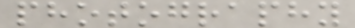photography
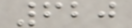620
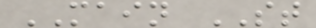MAIN ST
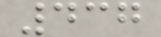437
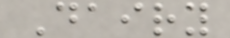Dairy
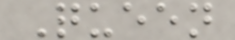Queen
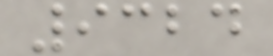9324
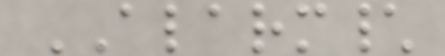ALARM\
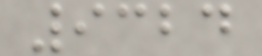9324
